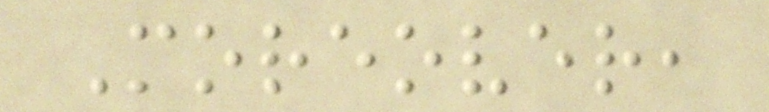Moreover,
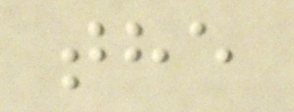the
